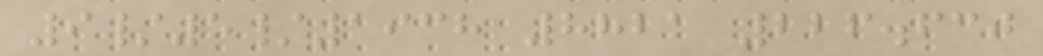9/5/1938 8821 226.630
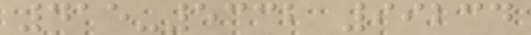415-5332 99234
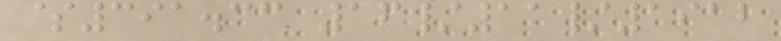$391.33 16/11/1912
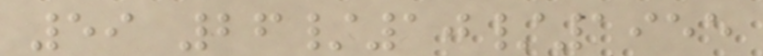59 26/10/1955
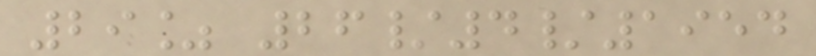29% 26/4/1954
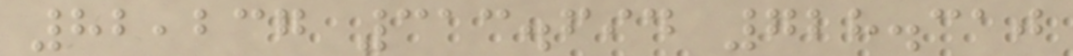82,237 313.694 728.310
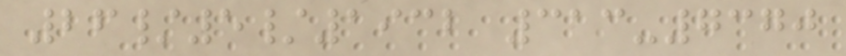26/5/1932 313-7370
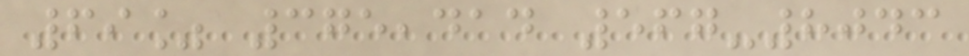69% 375,414 567-8043
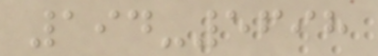194-5698
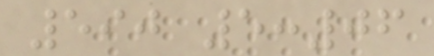590 5:06
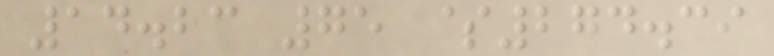14.23 75 $274.39
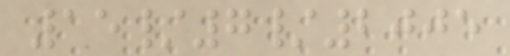15/7/2005
